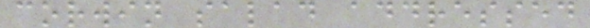corwin salad addressed
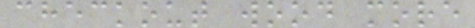checkout wood more
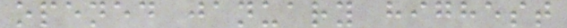opened january highest
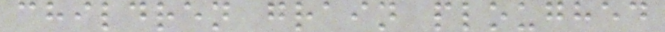children grain ploughed
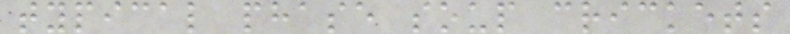typical phase soup crickets
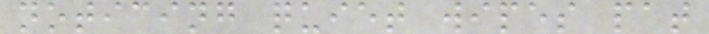noticing quiet wipes pat
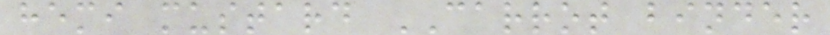hemi mustard CARROT binder
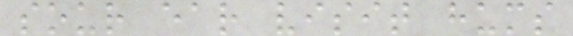sour ear visit hums
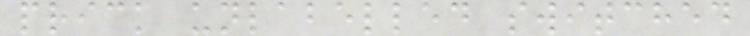prick unlabelled switched
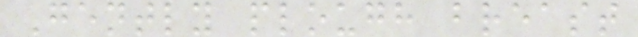Gently plough breast
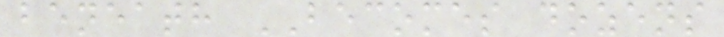beneath BECOMES dozens
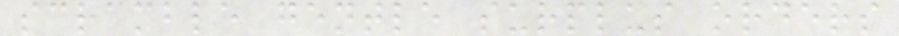scramble gentle surplus orders
